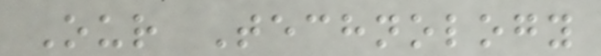Our Technology
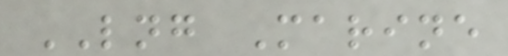LNG Marine
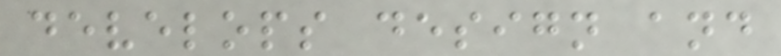develops design and
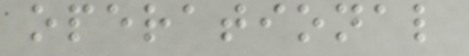operational
